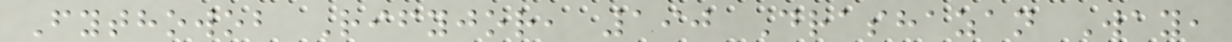Fythowob Rifyjor, 190 Drashazan Way,
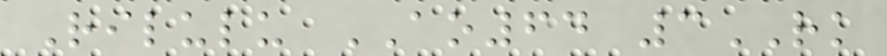Rilulu AO64 3RK
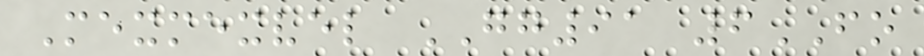Mexmexvel GG91 6FO
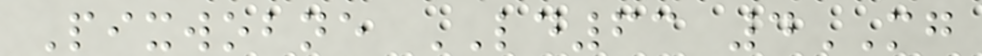Pixwobne LD63 4MG
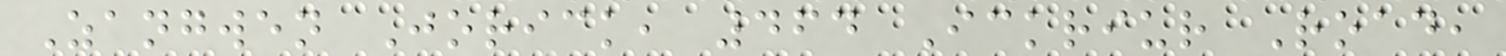Zangwen Jorick, 464 Ickriur Road,
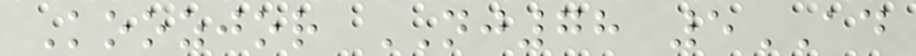Koozjor NJ78 5AD
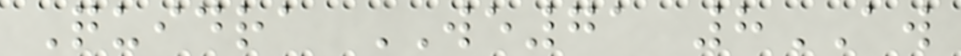Quidra WE71 8AW
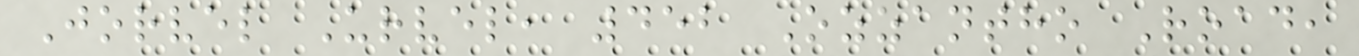Jorvel Urvel, 452 Ozzantho Road,
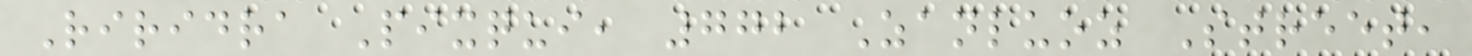Riridra Pixqui, 772 Zanluoz Street,
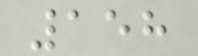158
